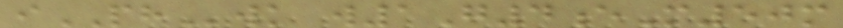iPHwk w1G4eM50m
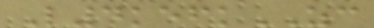L4kefkZC
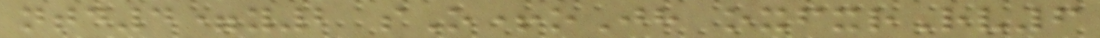ntd4=y2 sO+oJh oxfxrRv6
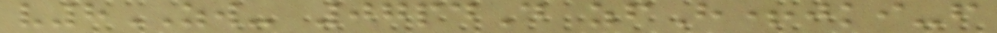v8ZW- 07pdD zfH+jki-f
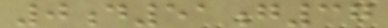0d51g37
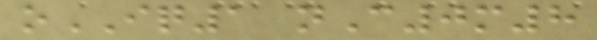oIQ1 nC0m8
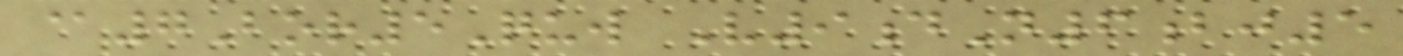@7Bor5Quw V9dN6bj5
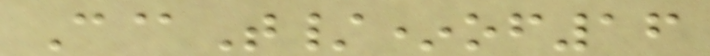C@T/*of16
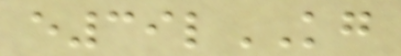e39lKG
